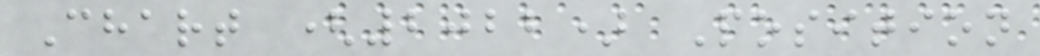Chart (2022) Position
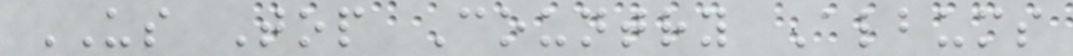US Top Country Albums
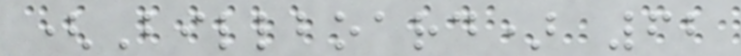(Billboard) 62
